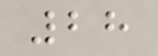28
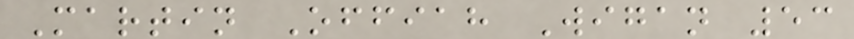Martin Offiah Wigan 53
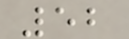52
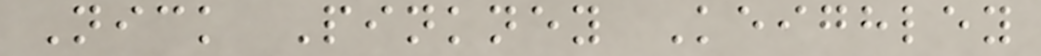Nick Pinkney Keighley
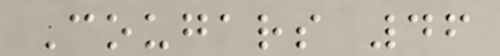Cougars 46
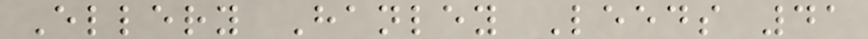Ellery Hanley Leeds 41
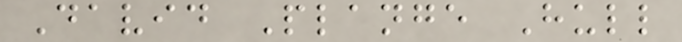David Plange Hull
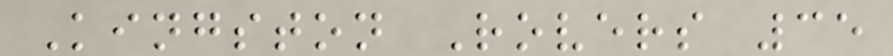Kingston Rovers 35
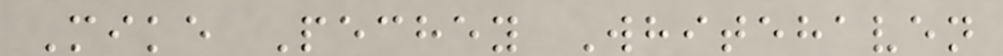Mike Pechey Whitehaven
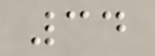34
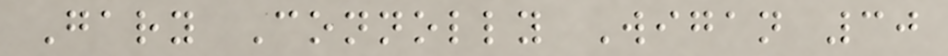Gary Connolly Wigan 30
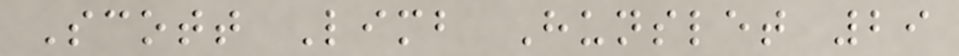Scott Limb Hunslet 29
